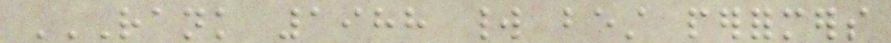RANK 1988 WORLD BEST PERFORMERS
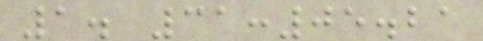1. 31:05.21
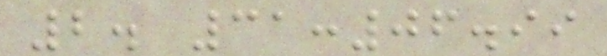2. 31:06.99
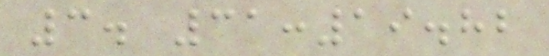3. 31:19.82
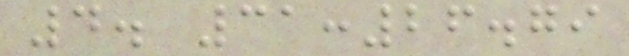4. 31:26.79
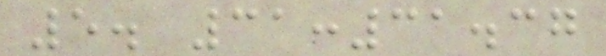5. 31:31.37
